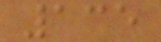135
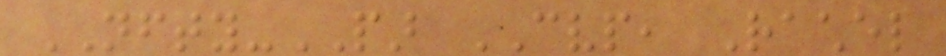NFTY-PAR CVP, Rachel
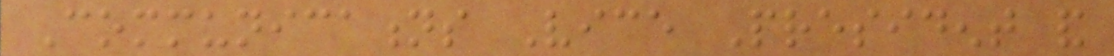Communications Vice President and
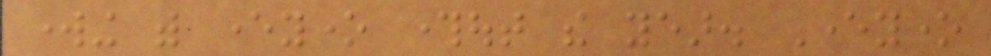working with everyone throughout the year. Everyone
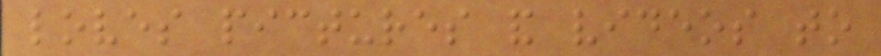loves pictures and videos to
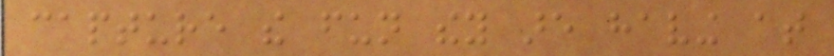capture the fun they are having at
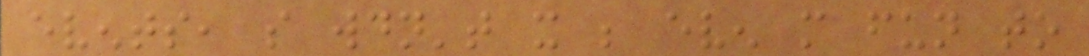events, so wouldn't it be even more fun to
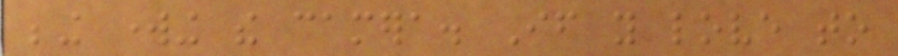being working the camera. If you love to
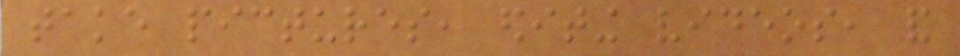take pictures, editing videos, and
